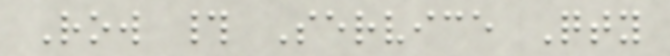Row # Service Qty
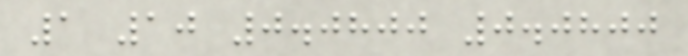1 10 0.0800 0.0800
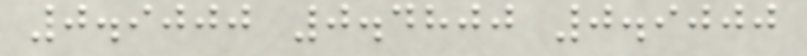0.9000 0.4800 0.9000
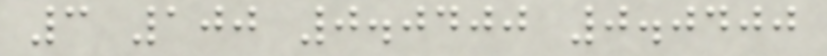3 100 0.0400 0.0400
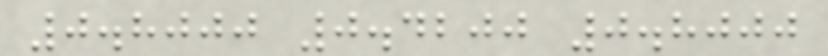0.8000 0.4200 0.8000
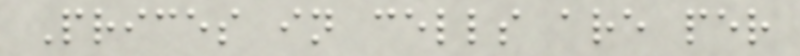Prices in cells are per
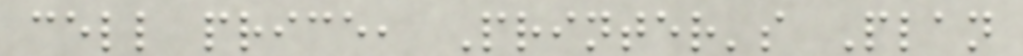cell price, Printer's Plan
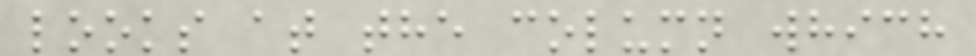looks at the column which
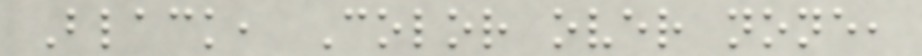Black, Color over none,
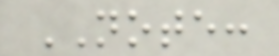NOTE:
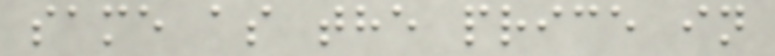same as the price in
